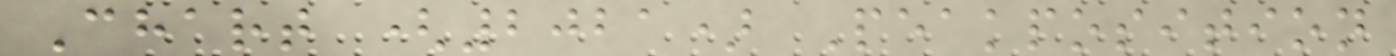Chart (2021) Peakposition
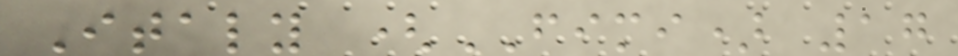Italy (FIMI) 17
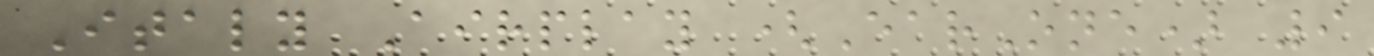Italy Airplay (EarOne) 9
